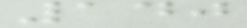140
